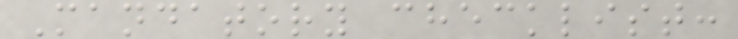Mandatory checklist:
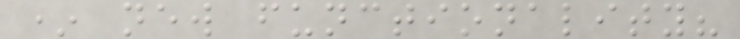* new functionality?
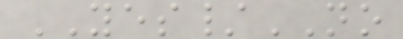YES/NO
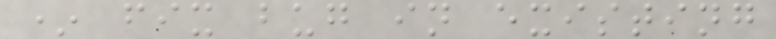* fix bug in existing
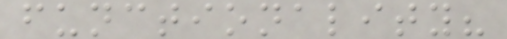functionality?
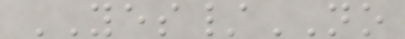YES/NO
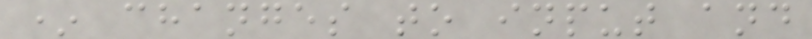* changes to input and
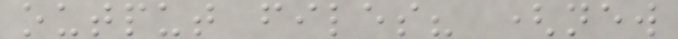output files? (new
